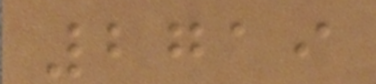2719
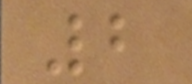2
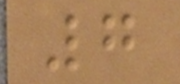7
